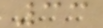33
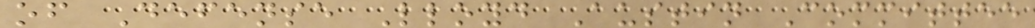of Defense Lloyd Austin Committee
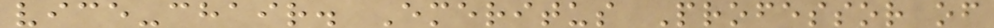vice-chair. Emeritus Professor of
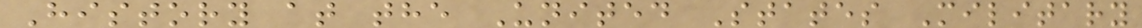History at the United States Military
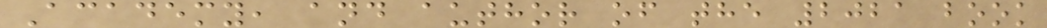Academy, and author of the 2021 book
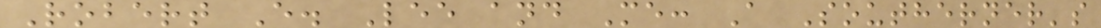Robert E. Lee and Me: A Southerner's
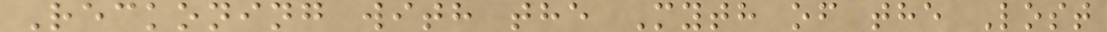Reckoning with the Myth of the Lost
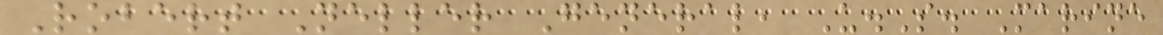Robert Neller General, U.S. Marine
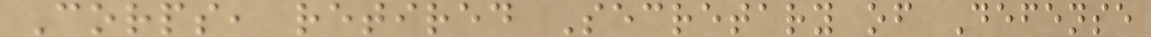Corps, retired Secretary of Defense
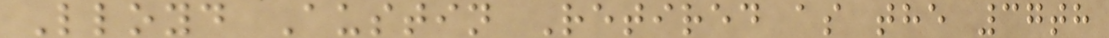Lloyd Austin Retired as the 37th
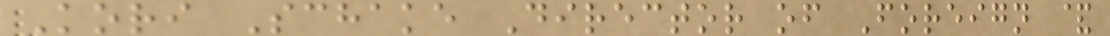Kori Schake Director of Foreign &
